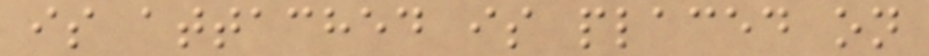is attached is placed on
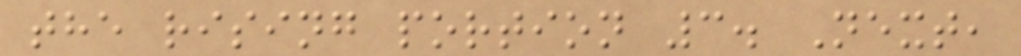the rising portion 3. Next,
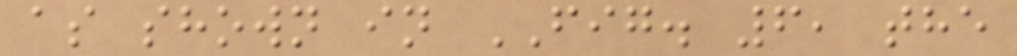as shown in FIG. 6, the
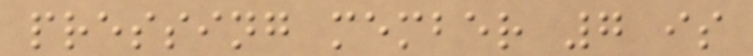pressing member 7 is
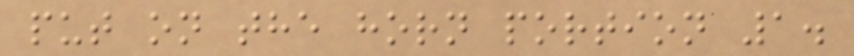put on the horn portion 1.
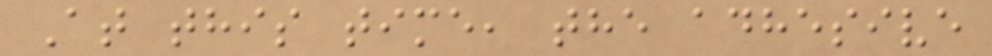At this time, the adhesive
